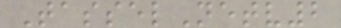TasselNetv2
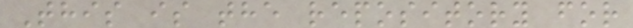This is the repository for
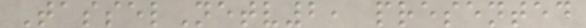TasselNetv2, presented
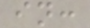in:
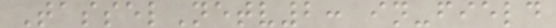TasselNetv2: in-field
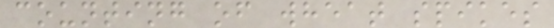counting of wheat spikes
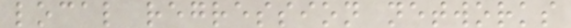local regression networks
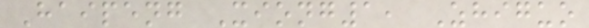Haipeng Xiong1, Zhiguo
